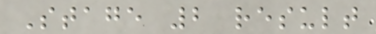Stage 2 result
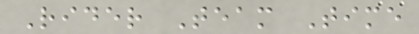Rider Team Time
